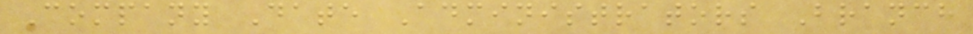Company Date Administrators Branch
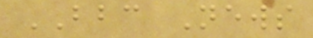BBC News
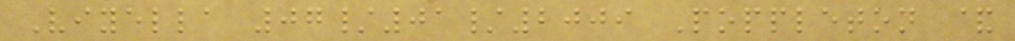Viyella 07/01/2009 Poppleton &
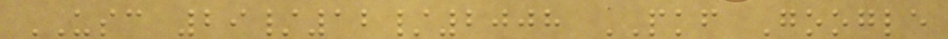USC 29/12/2008 PKF Google
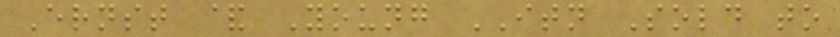Ernst & Young ITN Sold to
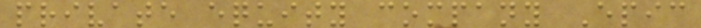private equity company Epic
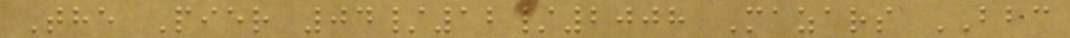The Pier 04/12/2008 Mazars BBC
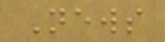News
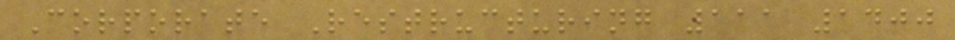Corporate Restructuring 111 1400
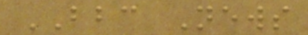BBC News
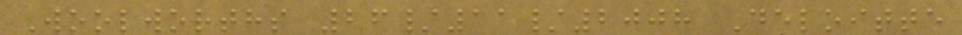Woolworths 26/11/2008 Deloitte
